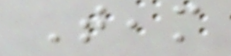Team
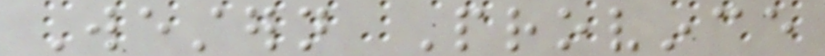Western Province
